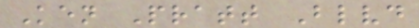Ken Pratt Blvd
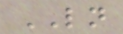LN
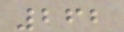262
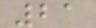21
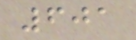601
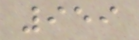959
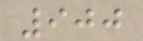900
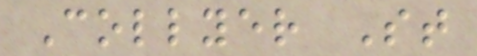Collyer St
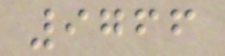9766
